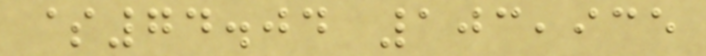$74.04 103,935
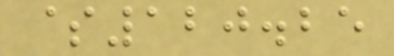$120.25
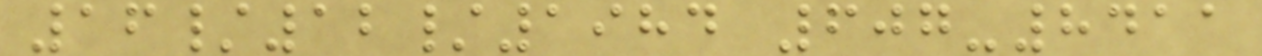16/12/1984 607-8411
